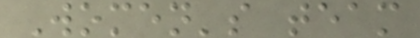Women's team
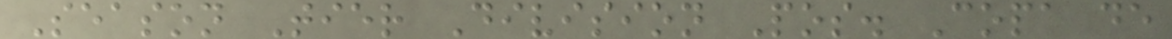Season Tier Division Pos. Copa de
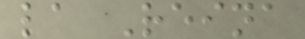la Reina
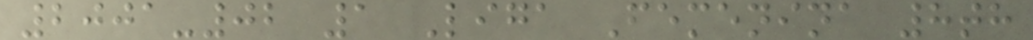2001-02 1 Liga Femenina 8th
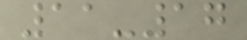11-17
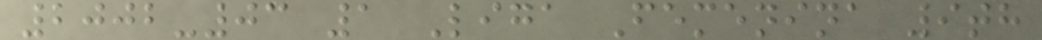2002-03 1 Liga Femenina 9th
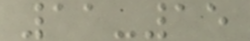11-15
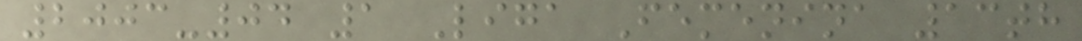2003-04 1 Liga Femenina 13th
